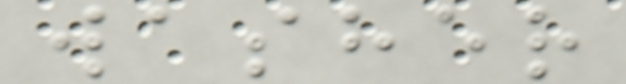washer
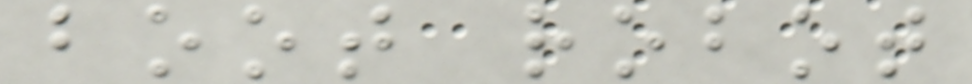boot robot
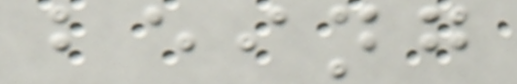being
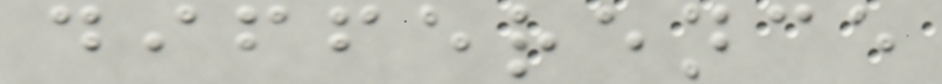difference
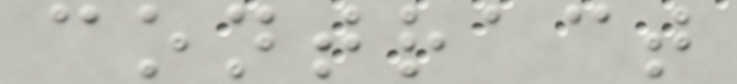contract
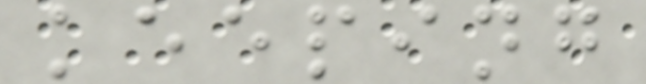keeping
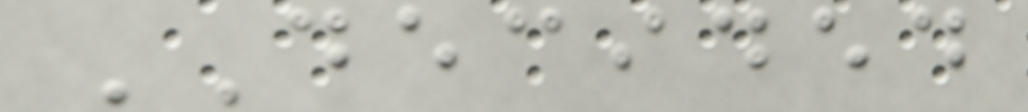DECIDED
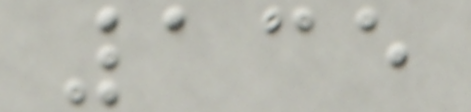135
